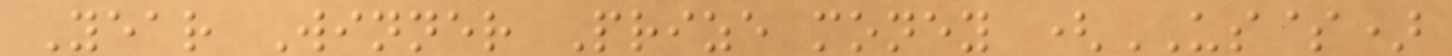Year Winner Prize money (US$)
